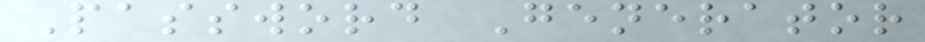Password Generator
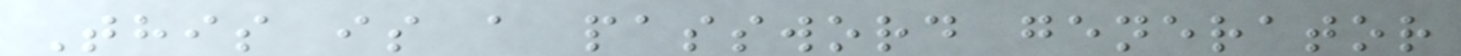This is a password generator
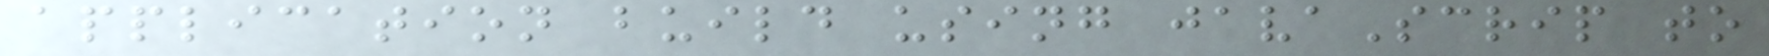application build using javaScrip to
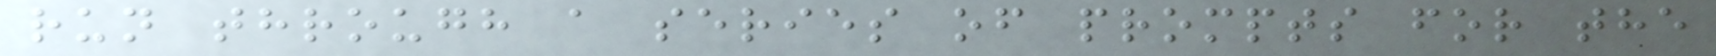run through a series of prompts for the
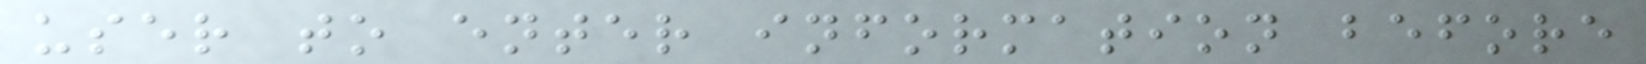user to enter information before
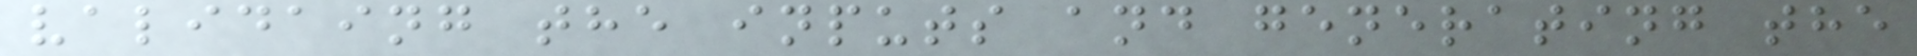validaing the inputs and generating the
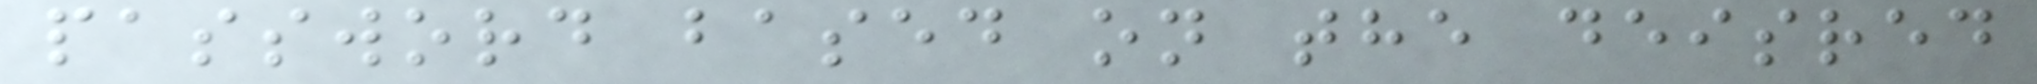password based on the deisred
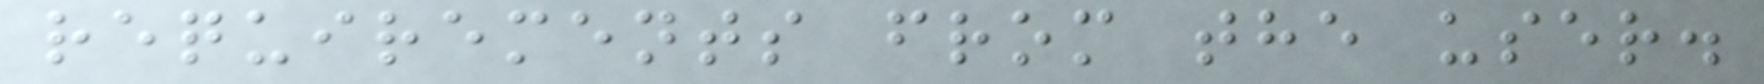requirements from the user.
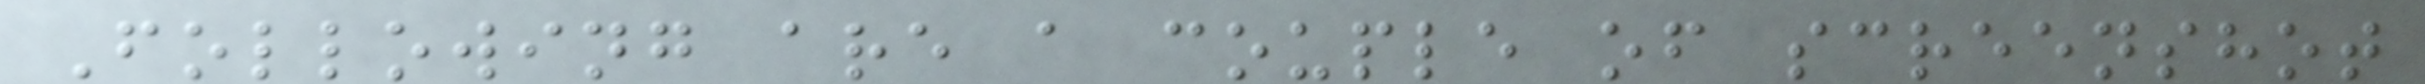Following are a couple of screenshot
